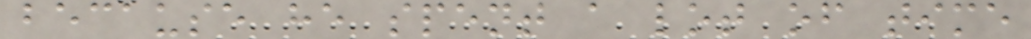because he spent a lot of time
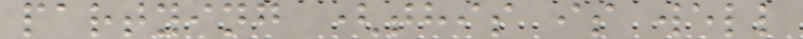partying (this is well
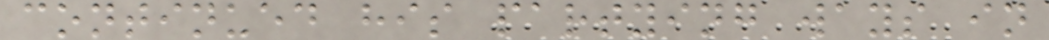continued his partying ways in
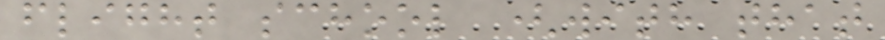flight school (with that
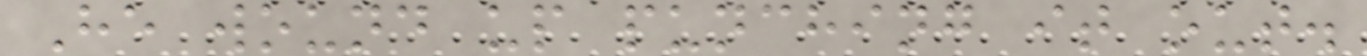He wound up punching it out.
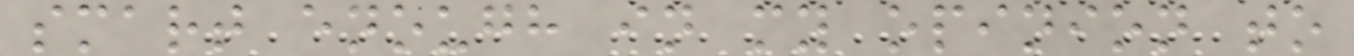smart enough in my opinion to
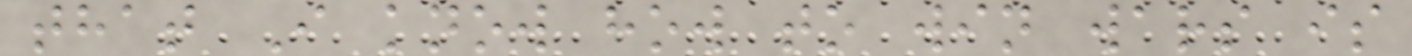that I know how to win wars is
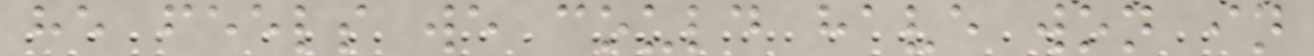he feels we could have won in
